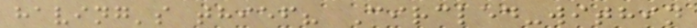having's thief? Circled-within
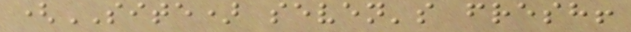(SITE) seven's fresh!
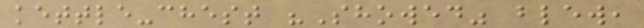kettle-chest "Showed" blew,
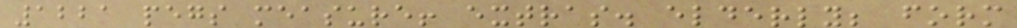1221 pegs measure! extras. elderly; form
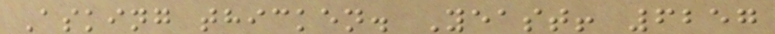Asking thicken. Yeast! 6257
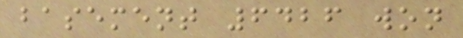basement 6426 won
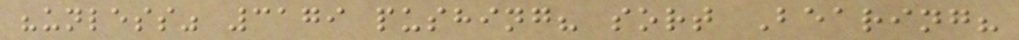"unless" 3179 pushing? sort Bearing?
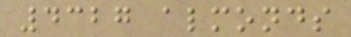4327 almonds
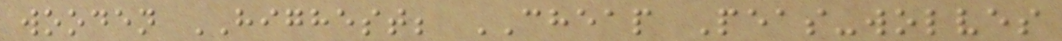wooden HIGHEST; CHEAP Peas-wolves
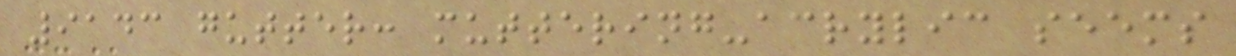9143 gutter: muttering-acrylic seems
